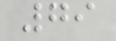79
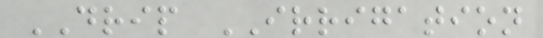DRIP IRRIGATION
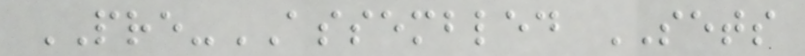PRE-ASSEMBLED SETS
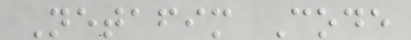Netafim Code
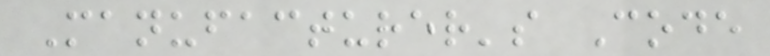Manufacturer's Code
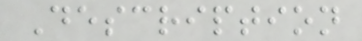Description
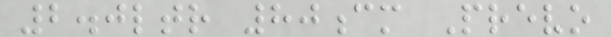2.0ltr 80cm Prevo
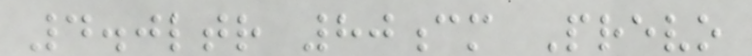4.0ltr 80cm Prevo
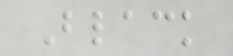Black
